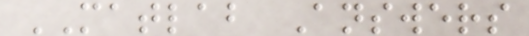MATLAB Answers
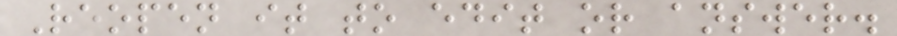Reopen it to edit or answer.
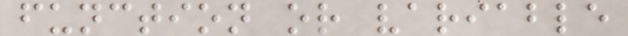function or variable
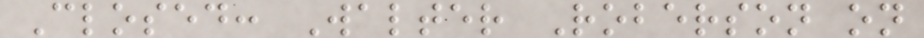Closed: Walter Roberson on
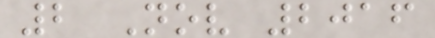2 Nov 2016
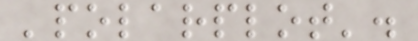'polarplot'.
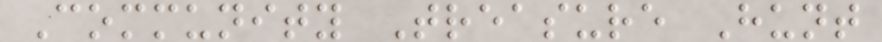Community Treasure Hunt
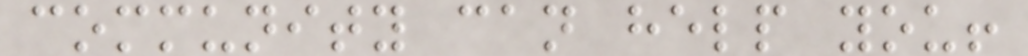community can help you!
